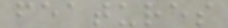features
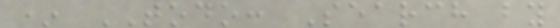* TODO: Search by
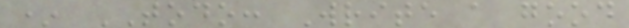* TODO: Write a good
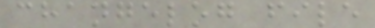changelog file
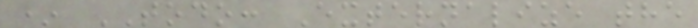* TODO: Externalize the
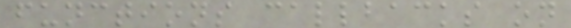functions callbacks on
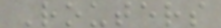Routers
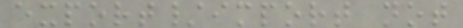export/import not
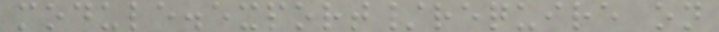module.export/require on
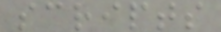scripts
